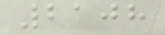2108
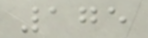175
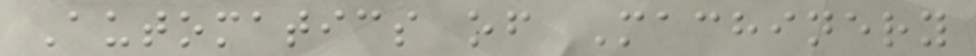Automatics of Machinery
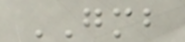GMB
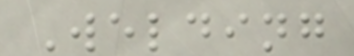Welding
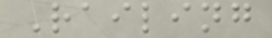Railing
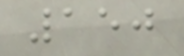150
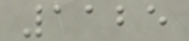1125
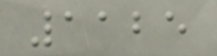1125
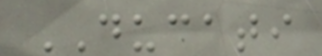DUCATI
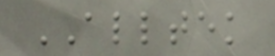ALLTEK
